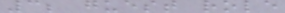3; guest role
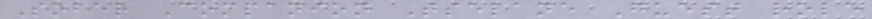Sober Companion Tselane Guest role
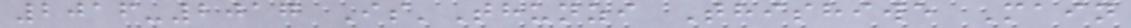2016-2017 Is'Thunzi Thishiwe Main
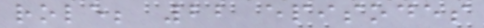role; 22 episodes
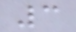3
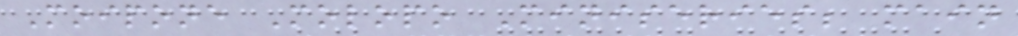Moipone Molopo Miniseries; main
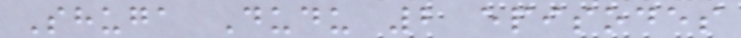Shuga Dudu 2 episodes
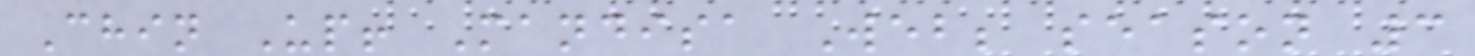Chin Up! Mandisa Web; season 3
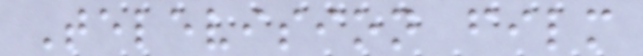Television film
